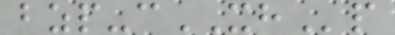bzp-cXHp
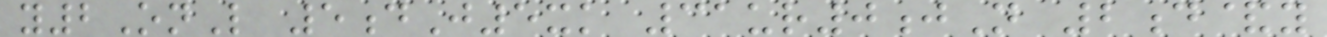y2OnL 5dJ5xk 31ur0jN 2d&y
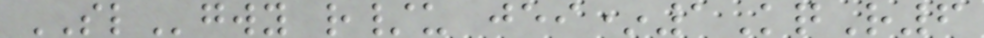SLgwy r/u jei*1KqR6
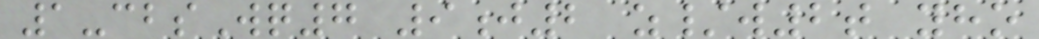1-cbsWq7 9j2 z/w2t yho
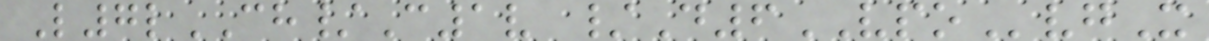L7lCH/C1v /D6VPOvgX
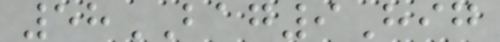58BAG9Hig
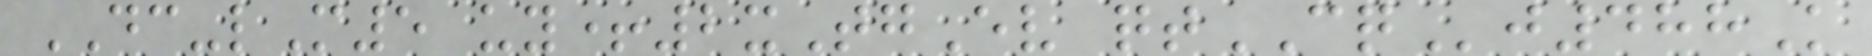DC-lM5 uy+2xTgEv qtCQj488K
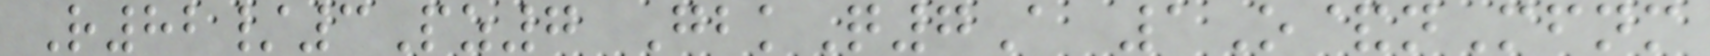R82/3Pz7 GbkQ7A 1O&nMfnm
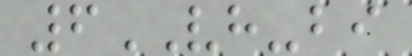6VH-bi
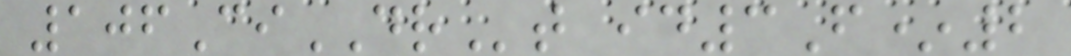106CiDRt id3F*2
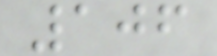106
